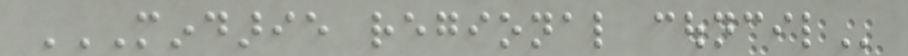MINDARIE REGIONAL COUNCIL
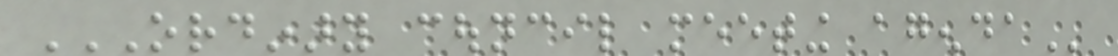ORDINARY COUNCIL MEETING AGENDA
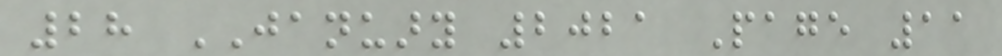28 JANUARY 2021 Page 11
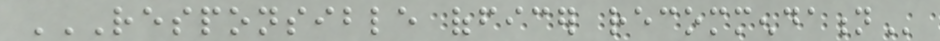RESPONSIBLE OFFICER RECOMMENDATION
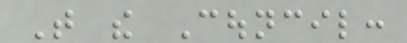That the Council:
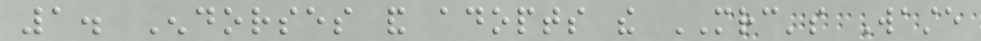1. Endorses and adopts the MRC's Waste
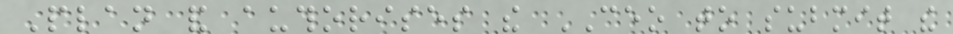Plan and authorises the CEO to submit the
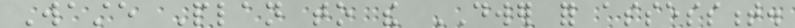Waste Plan to the DWER for assessment.
